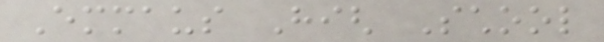Emmaus High School
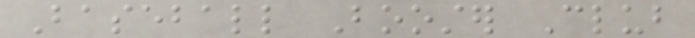Baseball Booster Club
